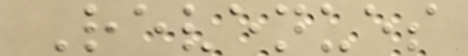Revenues
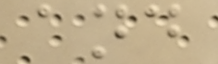and
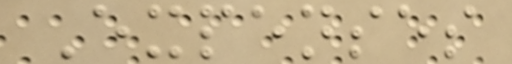Expenses
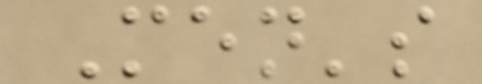Men's
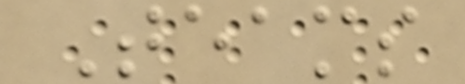Teams
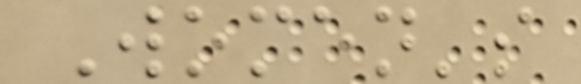Women's
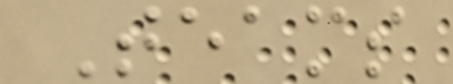Teams
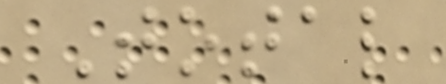Total
